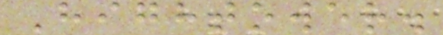Hightower.
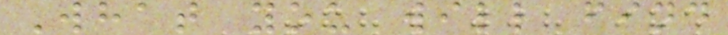What you will find
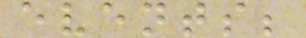events;
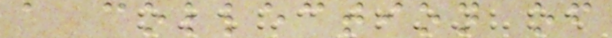a collection of
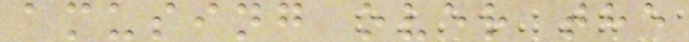amusing over the
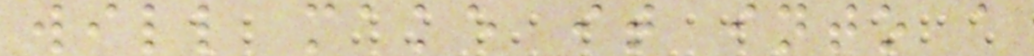will make it into a
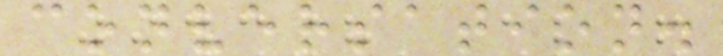conversation.
